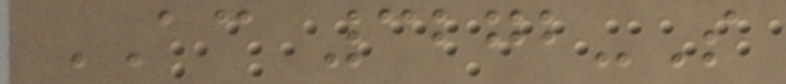AC 3272-S
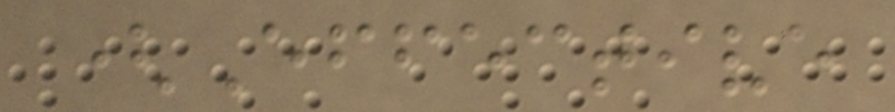(Effective
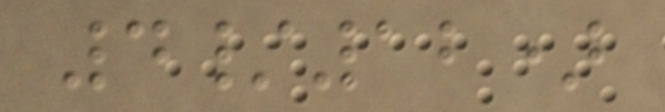4/12)
